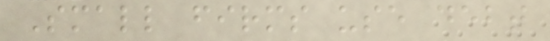Small firms use debt
